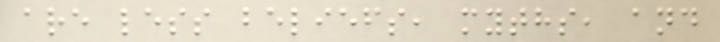are less beliefs, myths, and
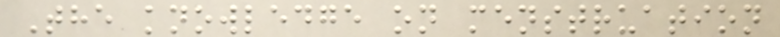The knowledge on menstruation
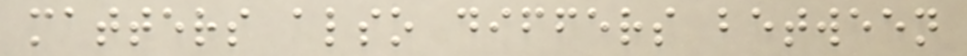matters also differs between
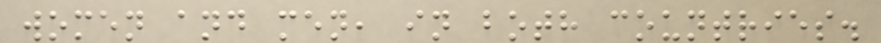women and men, in both countries.
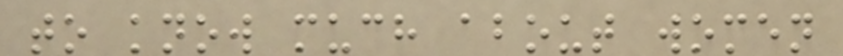to know much about women
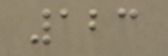123
